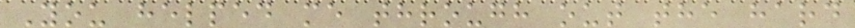You helped me through out the hard
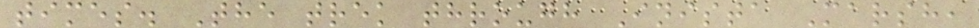times. The trek through Inista Marsh,
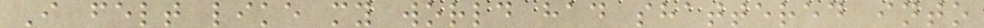I felt like my world had shattered into
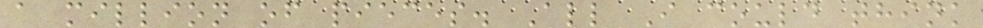a million of pieces. All I could think
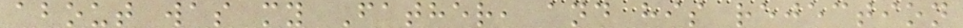about was my Father, and his rejection
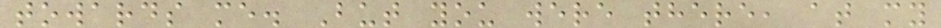towards me. But you were there, at my
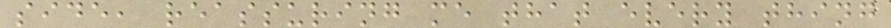side, reassuring me that every thing
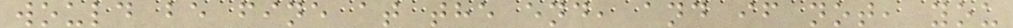would be fine at the end, and if not, you
